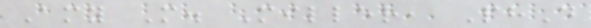Amy M. Miller, PhD
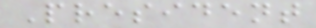President
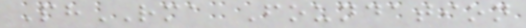PhRMA Foundation
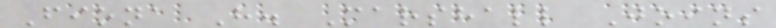Fiona H. Marshall Joins
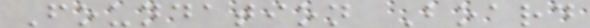Foundation Board
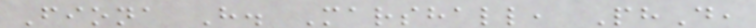Fiona H. Marshall, PhD,
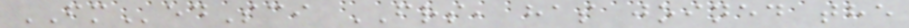FMedSci FRS, has joined the
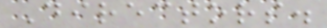Directors.
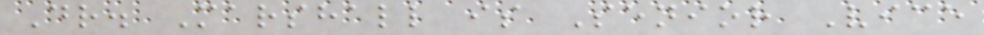Dr. Marshall is Senior Vice
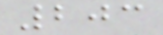203
